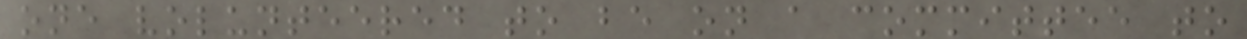one volunteered to be on a committee to
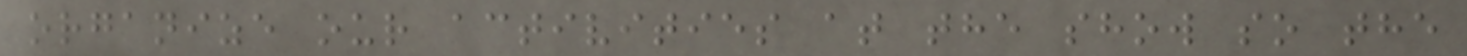organize our activities at the show so the
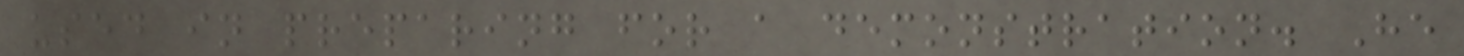used in preparing for a demonstration. He
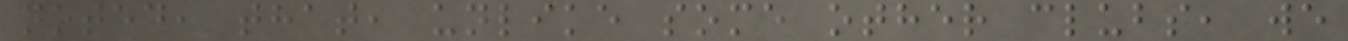noted, that, unlike some other clubs, we
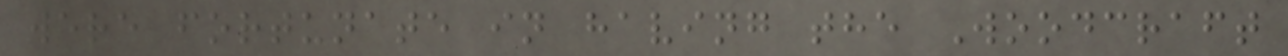were fortunate in having the Woodcraft
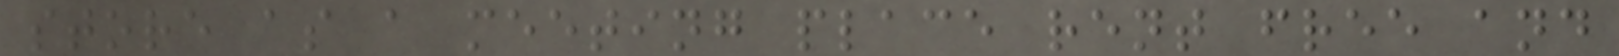store as a meeting place rent free and
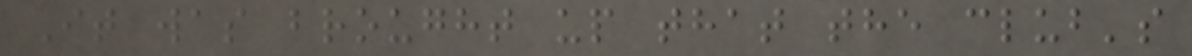It was brought up that the club's
